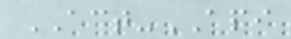ACT-API
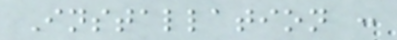Installation :
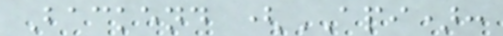Backend (API):
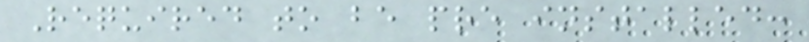Required to be pre installed:
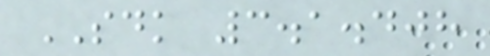SDK 3.1.408
